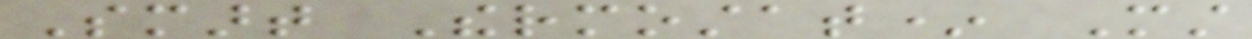Smart Thermostat* Must
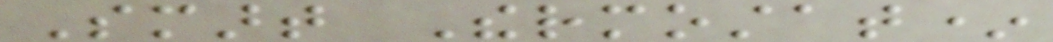Smart Thermostat*
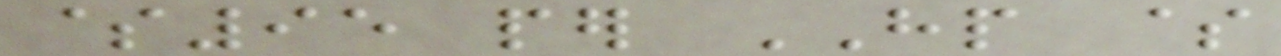$95 per HP $
